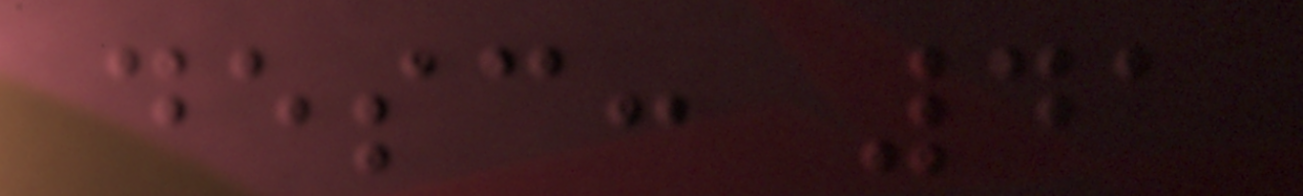desc: 41
